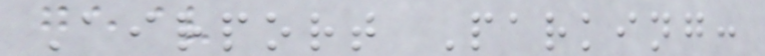Airport Parking:
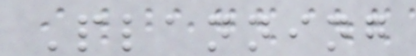Planning
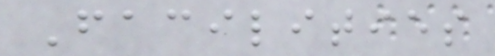Facilities
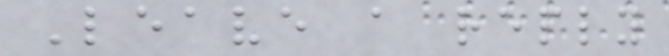Leave a reply
